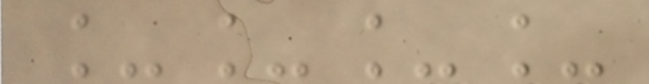____
